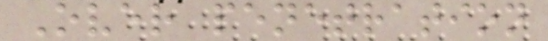Over penetration
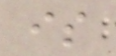is
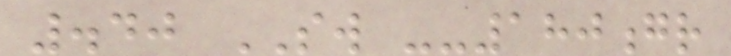.40 SW --180gr
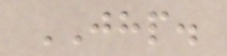JHP.
